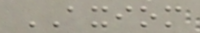AXIOM
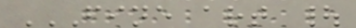FINE ART |
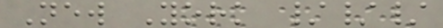New York ///
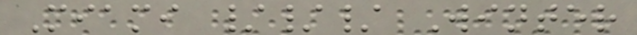Miami /// Winter
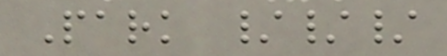Park ///
